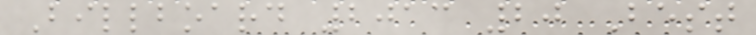Billboard 2013 20 Best
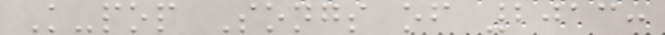K-pop Songs of 2013:
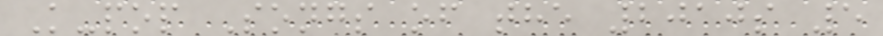K-pop Songs of the 2010s 5
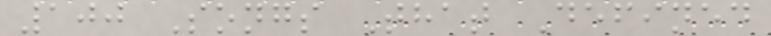100 Songs That Defined
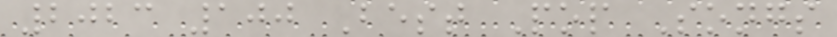2023 100 Best Pop Songs
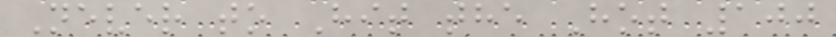Never to Hit the Hot 100
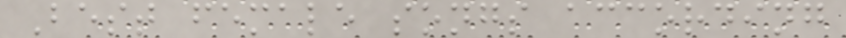Best female songs according
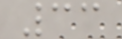33
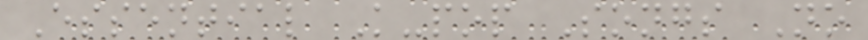Essential K-pop Songs No
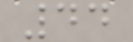44
